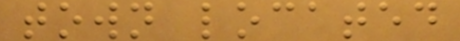town located
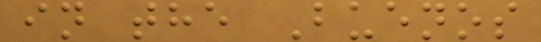in the Buenos
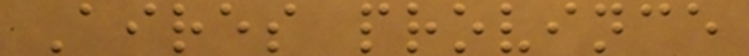Aires province
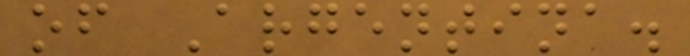of Argentina.
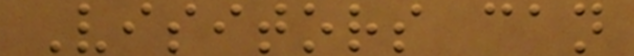Visitors can
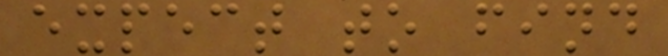expect to find
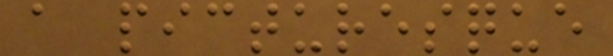a picturesque
